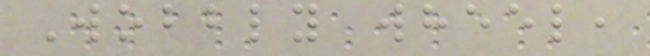Wobbly wheel,
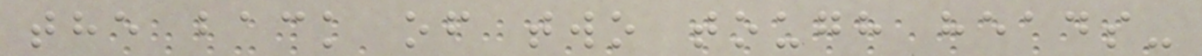the back of two tough heads-
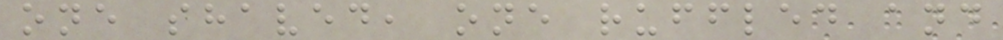one shaved, one ruffled and
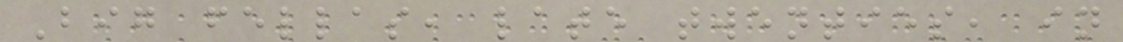Big fellas, late twenties, in
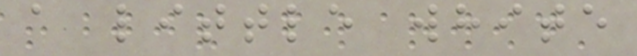a little white
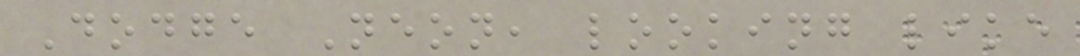Dodge Neon, looking like
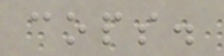cops.
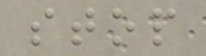stop
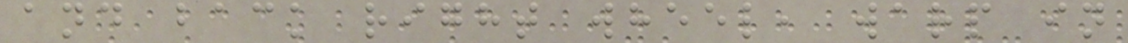and back right wheel, warp in
